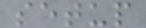setup
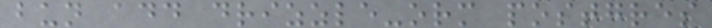bun add drizzle-orm postgres
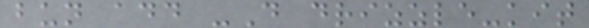bun add -D drizzle-kit
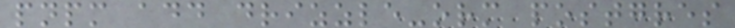pnpm add drizzle-orm postgres
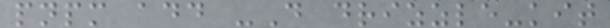pnpm add -D drizzle-kit
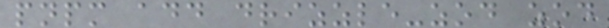pnpm add drizzle-zod zod
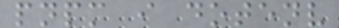pnpm i dotenv
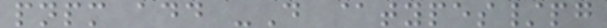pnpm add -D @types/pg
